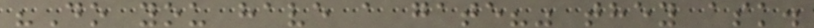"Do you have a gate?" they ask.
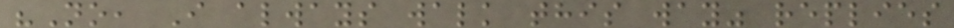"No, I always walk this way" replies
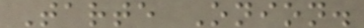Tarte Onion.
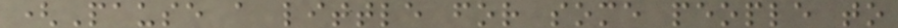(Pause a little for some people to
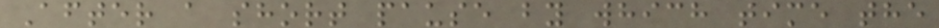After a short pause by which time the
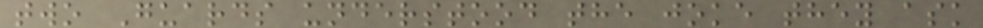two Guards understood the joke they ask
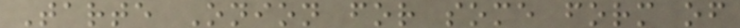Tarte Onion for some form of
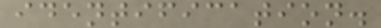identification.
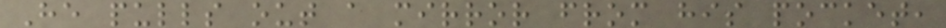He pulls out a mirror from his pocket,
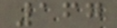167
